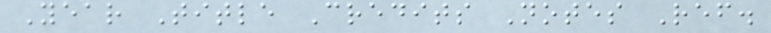Year Title Credits Notes Ref.
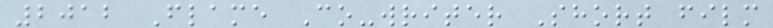2012 Flame Co-writer Short film
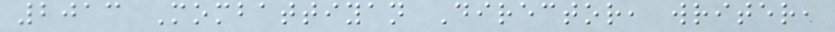2013 Mombattiyan Director, writer,
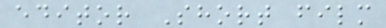editor Short film
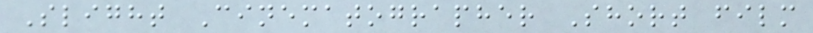Slight Cinematographer Short film
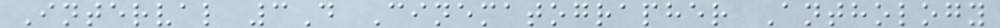Interval 3D Cinematographer Anthology
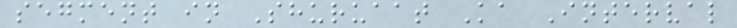segment in Shuruaat Ka Interval
